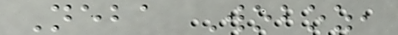Neba Woboz,
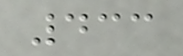433
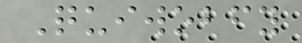Quiwobfy
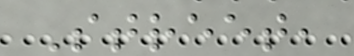Street,
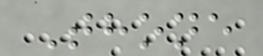Thone
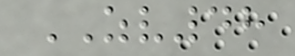ZV48
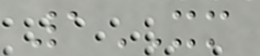1XM
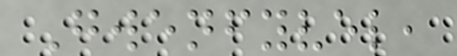Gwenfyvel,
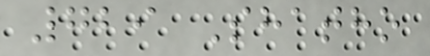729 Shatho
